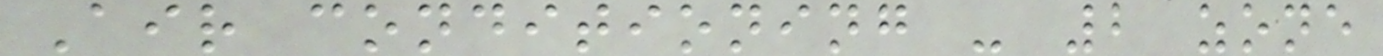Air conditioning - 2 zone
